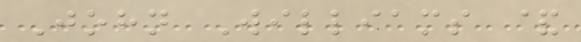John Williams &
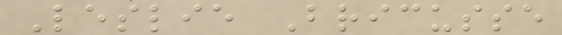Leslie Bricusse
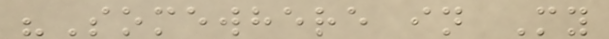"Somewhere in My
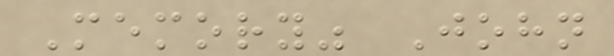Memory" John
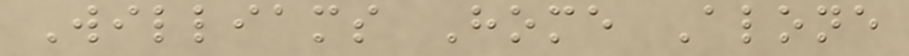Williams Home Alone
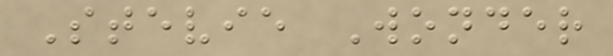Stevie Wonder
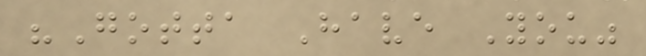"Gotta Have You"
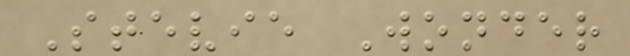Stevie Wonder
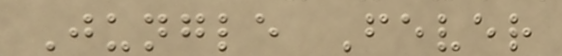Jungle Fever
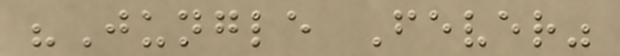"Jungle Fever"
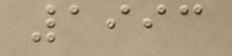1993
